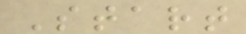Start
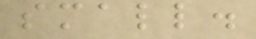small.
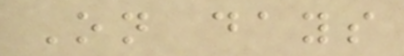On days
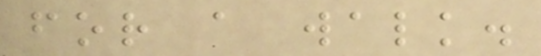for a walk.
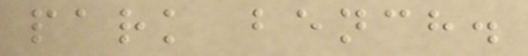park bench.
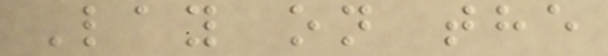Lay on the
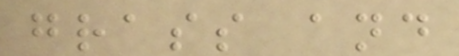grass and
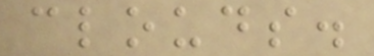clouds.
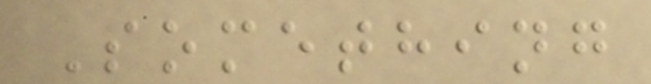Something
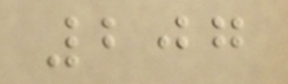207
